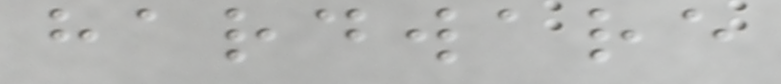hardware
